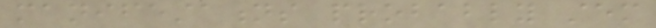manifestations probably stem
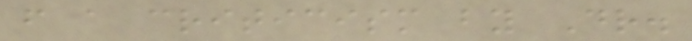from a criticism by Dr.
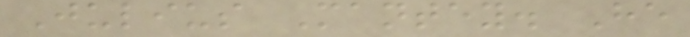Julius Mantey. He
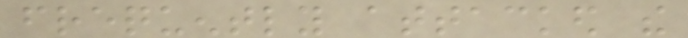frequently attacked the
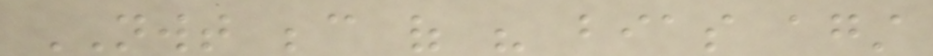NWT because of his bias against
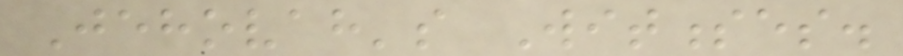Jehovah's Witnesses.
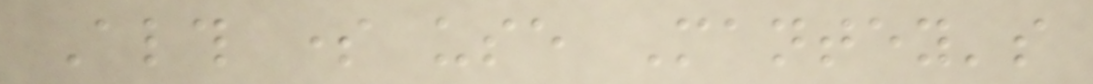Although some use Mantey's
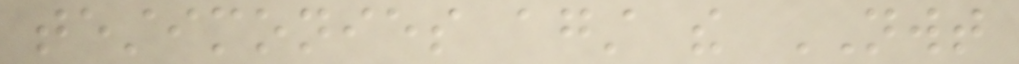testimonies against the NWT
